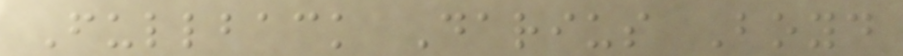Fullback Darius Boyd
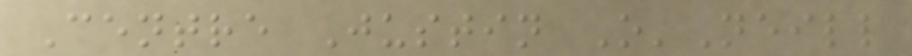Centre Justin O'Neill
